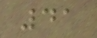41
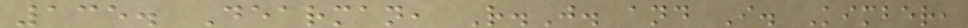135. Dearman, R.J. and I. Kimber,
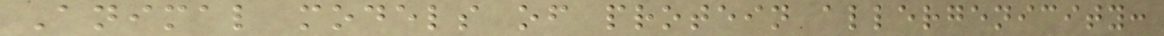Animal models of protein allergenicity:
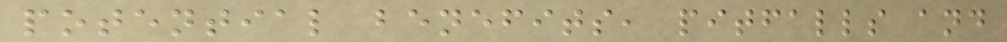potential benefits, pitfalls and
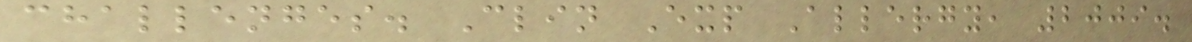challenges. Clin Exp Allergy, 2009.
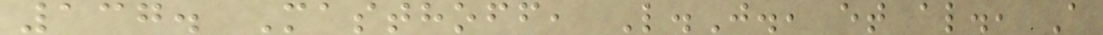137. Masthoff, L.J., et al., A
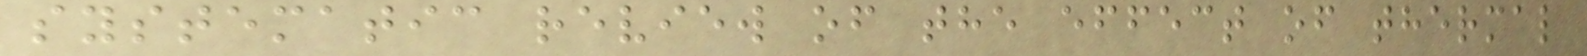systematic review of the effect of thermal
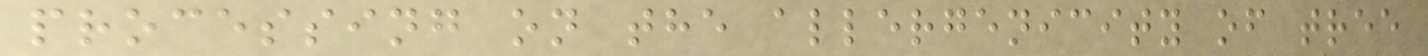processing on the allergenicity of tree
